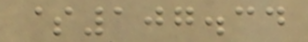$107.34
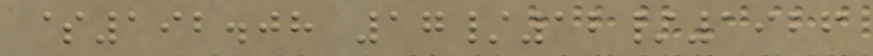$192.08 17/12/1926
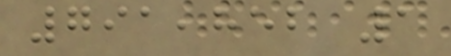791,852 1
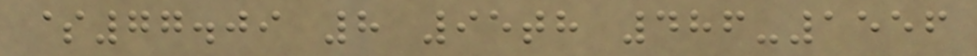$77.09 8 95th 486-1556
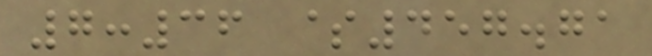7:36 $457.71
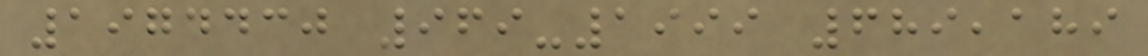1974430 969-1999 689,189
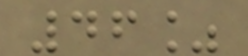46%
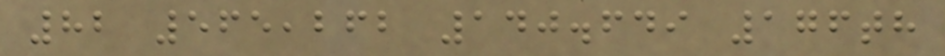82 565,262 140.649 176th
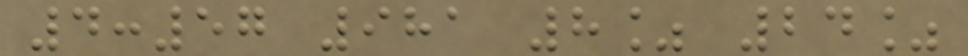4:57 981 8% 24%
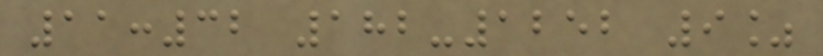11:32 182-1252 9%
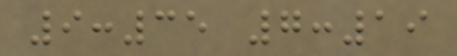9:35 7:19
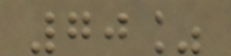70%
